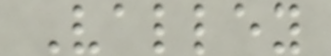Valley
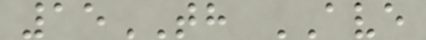15TH AVE
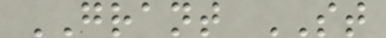GRANT ST
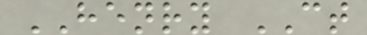HENRY CT
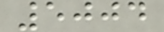5004
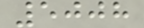5008
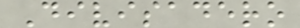Divisadero
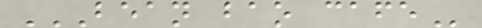BEAN BAO CAFE
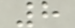8
